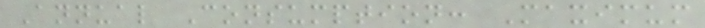Annual Consumption: Maximum
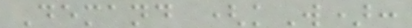Demand (kW):
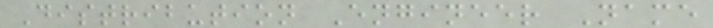Distribution Engineer Name
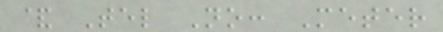& Tel No: Meter
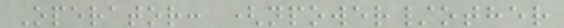Operator: (npower/other
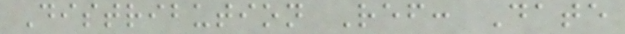Distribution Ref: Date
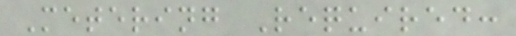Metering Required:
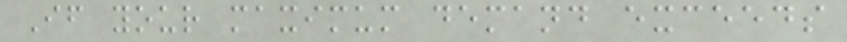If your maximum demand exceeds
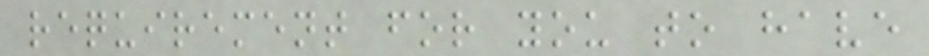requirement for you to have
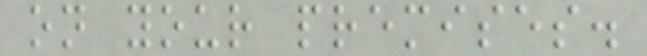on your premises.
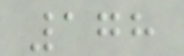178
